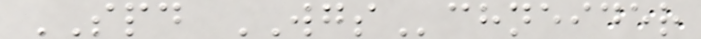SPD WGSchneider
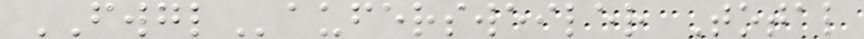FWGLaufersweiler Total
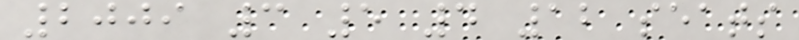2009 3 5 4 12 seats
